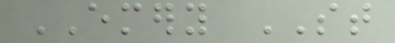EMERY ST
